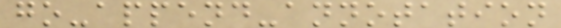go-append-annotation
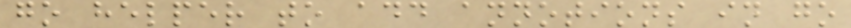go helper to add annotions in go
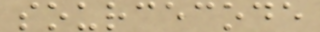sourcecode
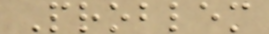Problem
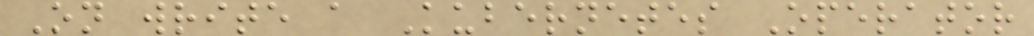On write a Kubernetes Operator
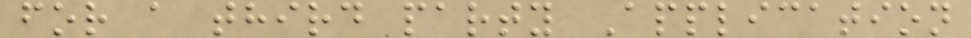for a third party Application
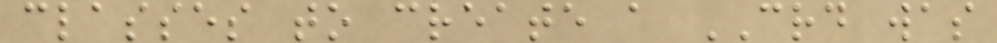classes to create a CRD was
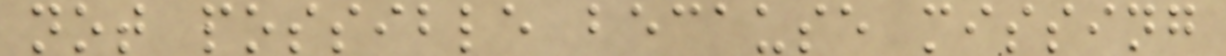not possible because missing
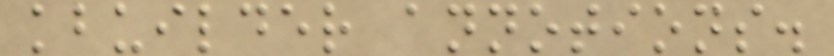kbuilder annotions.
